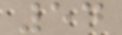54
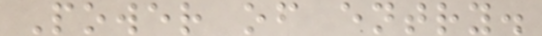Power of entry.
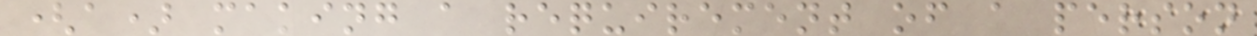(a) making a requirement of a person
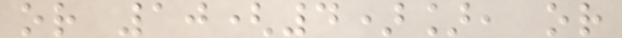or 10(4)], or
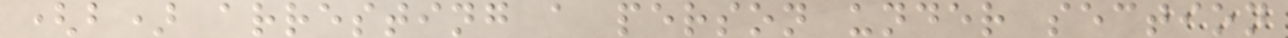(b) arresting a person under section
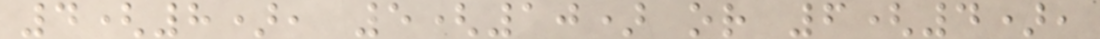4(8), 5(10) or 6(4),
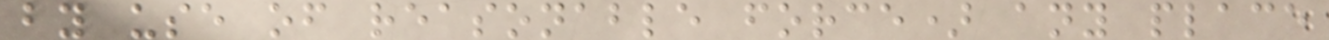by use of reasonable force) any place
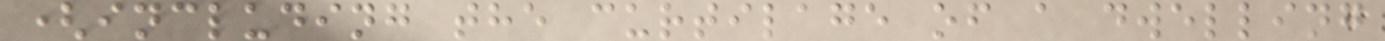(including the curtilage of a dwelling
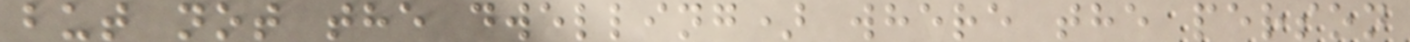but not the dwelling) where the person
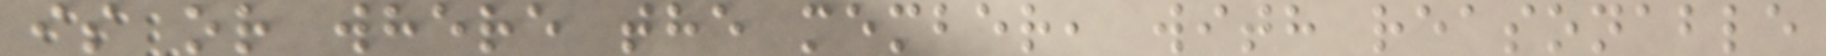is or where the member, with reasonable
